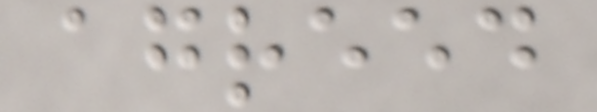agreed
